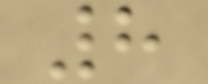8
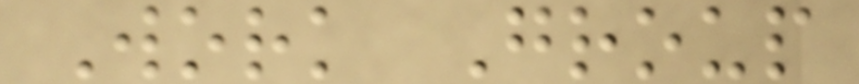Work Group
